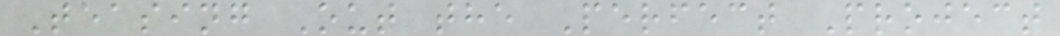Teasing Out the Perfect Project
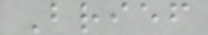Brief
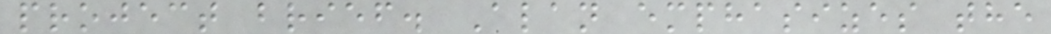project brief. Alan emphasizes the
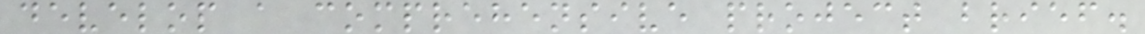develop a comprehensive project brief.
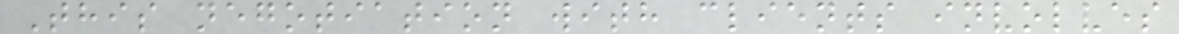This negotiation with clients involves
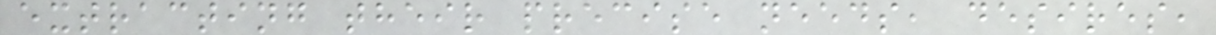extracting their precise needs, desires,
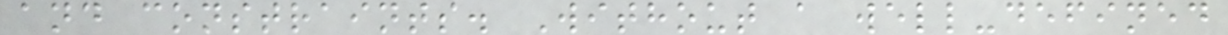and constraints. Without a well-defined
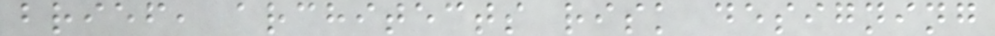brief, architects risk designing
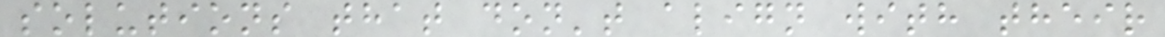solutions that don't align with their
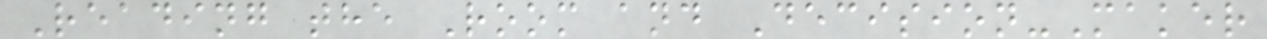Reading the Room and Decision-Maker
